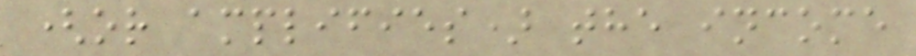(or amplifies) the income
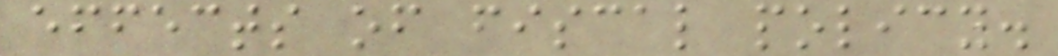effects of fiscal policy.
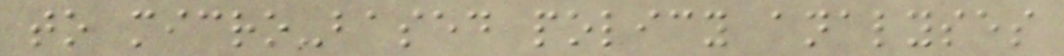to micro-based policy analyses
